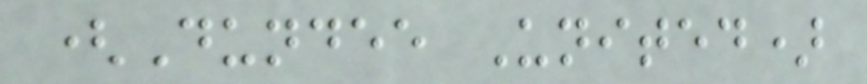(Dundee United)
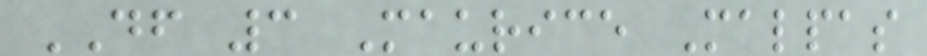DF 3 Maurice Malpas
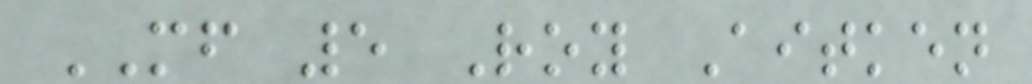MF 5 Roy Aitken
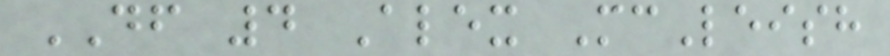DF 4 Alex McLeish
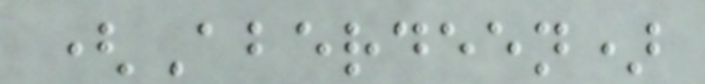(Aberdeen)
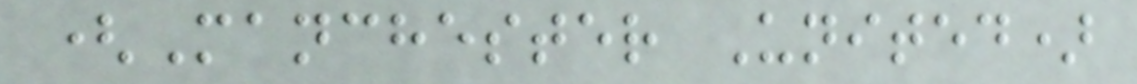(Manchester United)
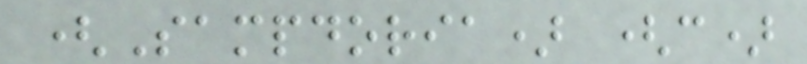(Sampdoria) (c)
